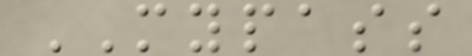MYPASS
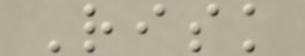Risk
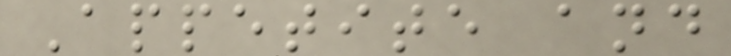Appetite and
